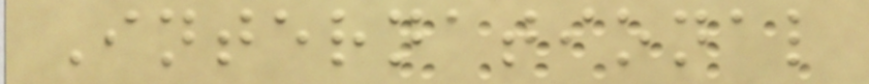International
